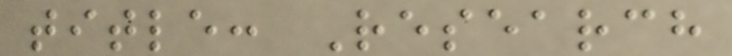title: Research
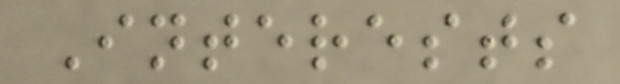Interests
